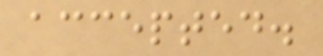accepted.
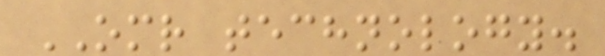OMR technology.
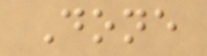Done
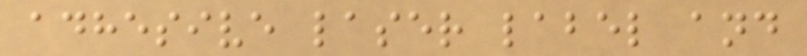adhesive laser label and
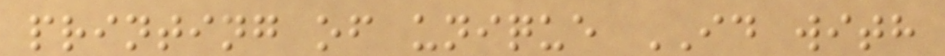printing of unique ID with
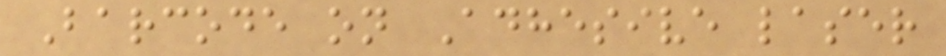Barcode on Adhesive laser
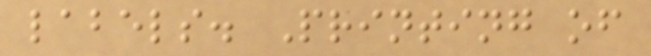labels. Printing of
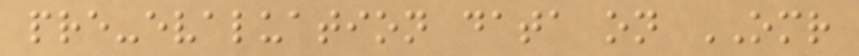pre-evaluation data on OMR
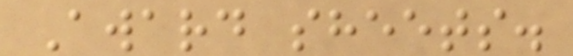Award sheets.
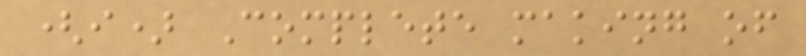(i) Complete making of
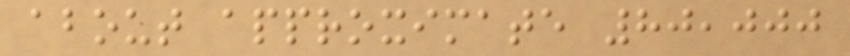about approximate 80,000
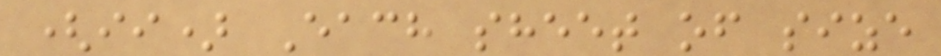(ii) Each sheet of size
